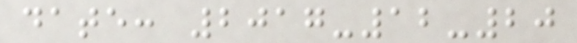date: 2017-12-20
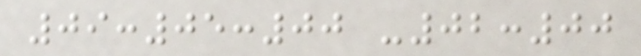09:05:00 -02:00
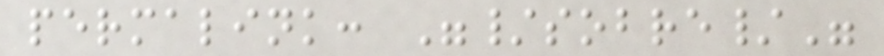permalink: "/sobre/"
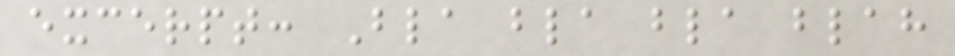excerpt: Bla bla bla blah
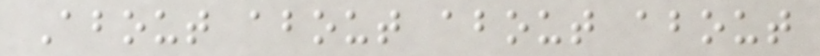About about about about
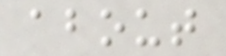about
